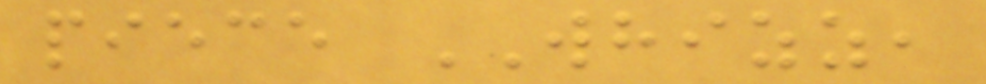piece WHIZZ,
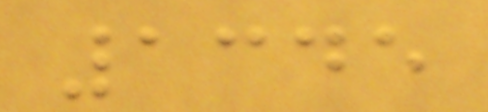1345
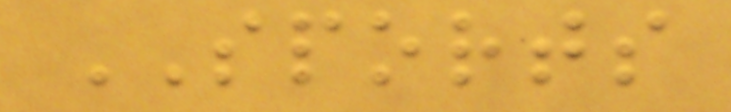SPORTS
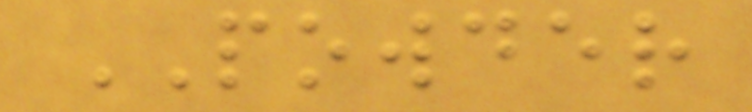POWDER
